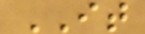IT
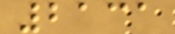2131
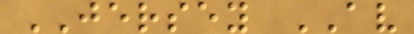JERSEY AV
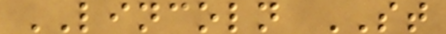LINCOLN ST
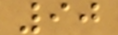90
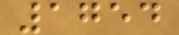1754
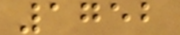1752
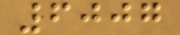6007
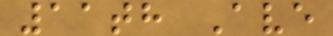11th Ave
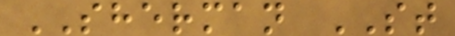SHERMAN ST
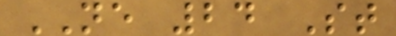NE 24 St
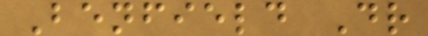Benfield Dr
